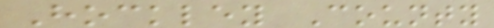Hockley County
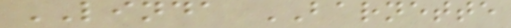LINDA BARNETTE
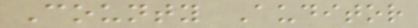County Auditor
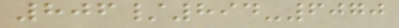806/894-6070
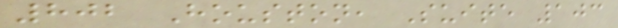802 Houston, Suite 103
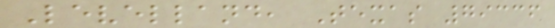Levelland, Texas 79336
